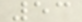53
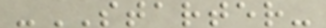-STARTER-
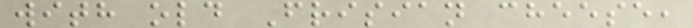with old Frisian cheese,
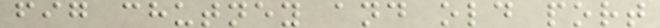fig chutney and old port
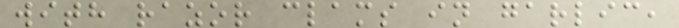with razor clams in garlic,
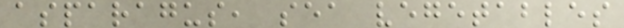asparagus, sea vegetables
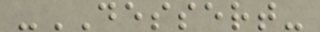-DESSERT-
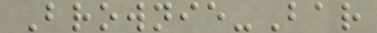Brownie-Bar
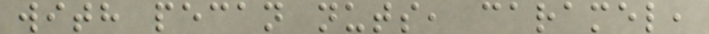with pecan nuts, caramel,
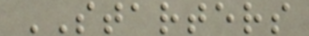STARTERS
